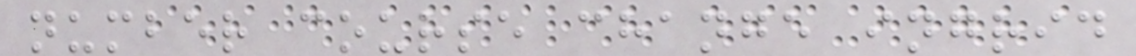number course change ingrid
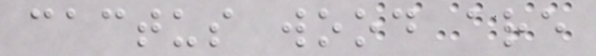cactus wood are
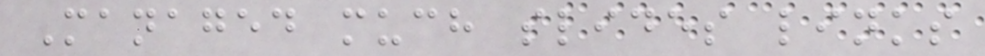Managed much slides links
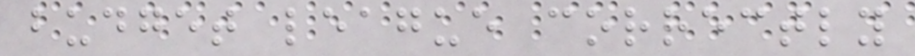budget league correctly
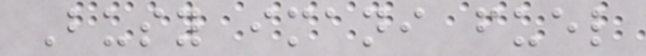Busy imani fuel
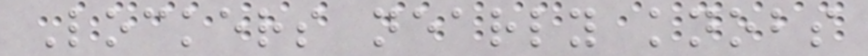Lockers nearly knobs
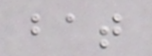bat
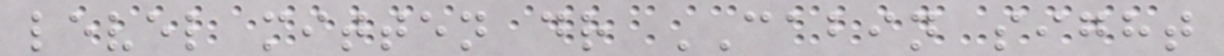level mitten dr CABIN sight
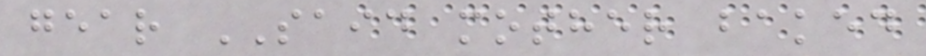gear SAID mother baked
